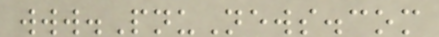www.PnuNews.com
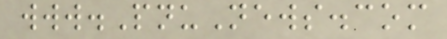www.PnuNews.com
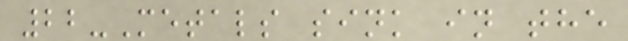22-Metals sink in the
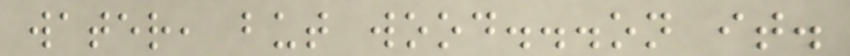water, but wood...on it.
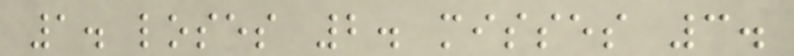1. loses 2. misses 3.
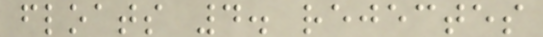floats 4. rejectes
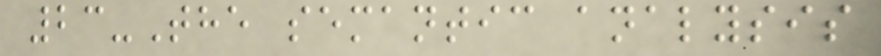23-The semantic analysis
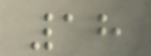18
